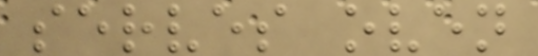serves oven
